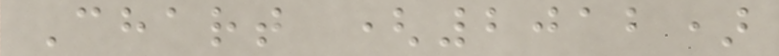Chart (2012)
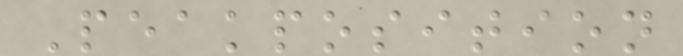Peakposition
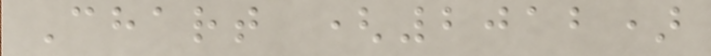Chart (2012)
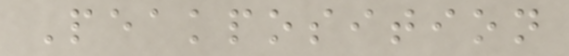Peakposition
